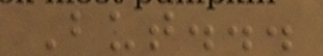But...
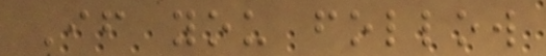If you follow
